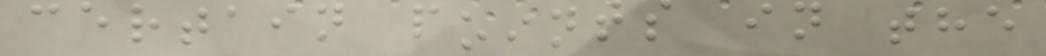certain points in the
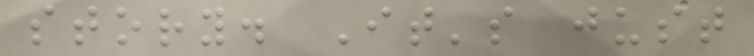story. It's just
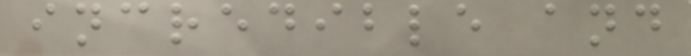incredible and
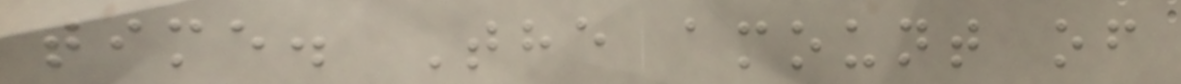time. The amount of
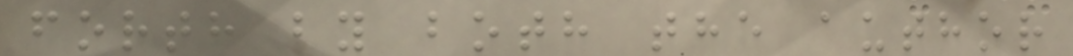forth by both the author
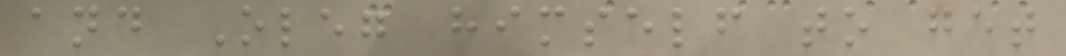and Oleg himself to get
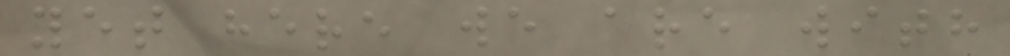yet here we are with
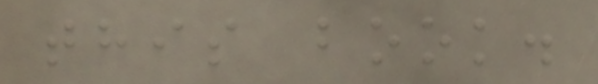this book.
